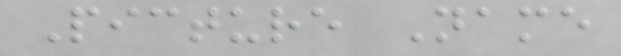Picture Name
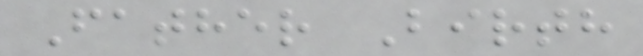Father Birth
